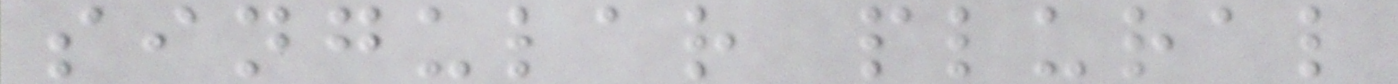singular plural
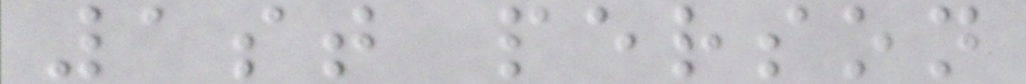1st person
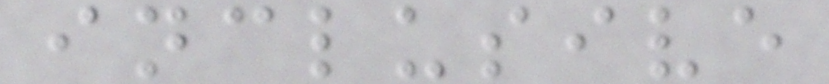inclusive
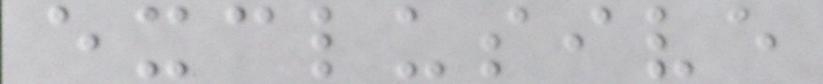exclusive
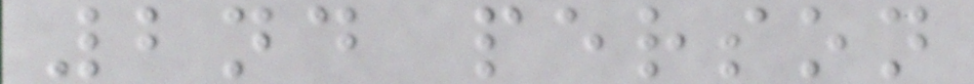2nd person
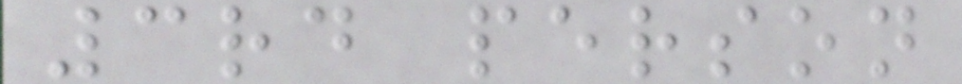3rd person
